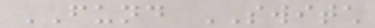FUND SWITCH
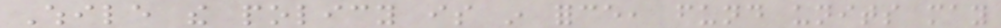While the policy is in force, fund units may
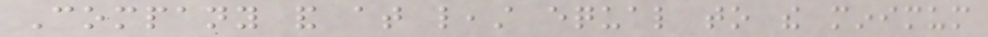Company and at least equal to the minimum
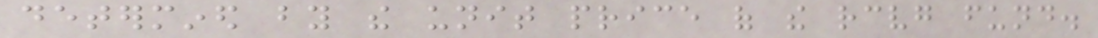determined by the unit price of the receiving fund.
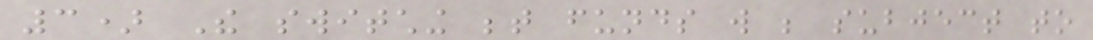3) The switching between funds will be subject to
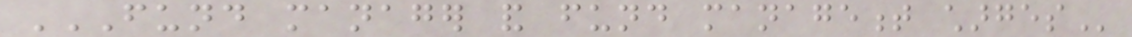FUND MANAGER AND FUND MANAGEMENT CHARGES
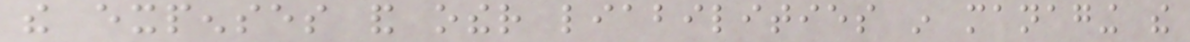the expenses and other liabilities in managing the
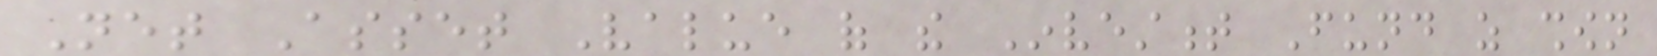Net Asset Value of the Investment Fund as shown
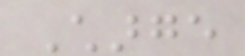Charge
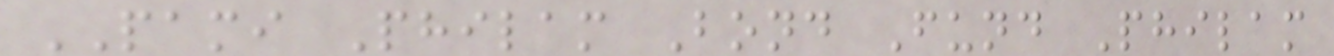PAMI Philam Bond Fund Philam
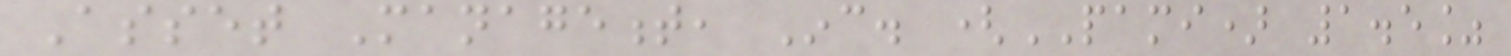Asset Management, Inc. (PAMI) 1.5%
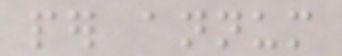per annum
